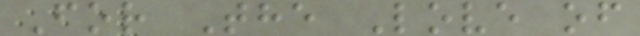For The Love of
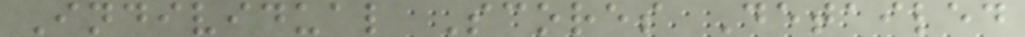Individual Scores Detailed
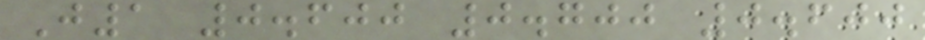J1 0.600 0.700 0.600
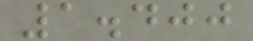1.400
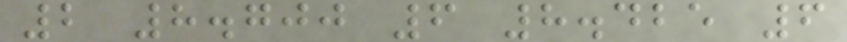2 8.700 6 8.425 6
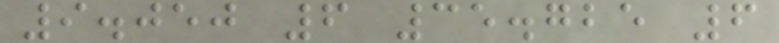9.050 6 35.725 6
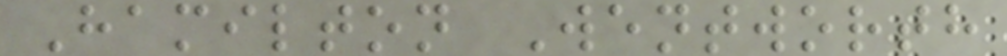Hamilton Wentworth
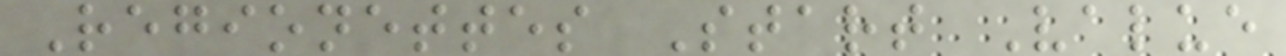Regionettes Start Value
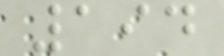194
